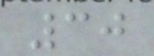30
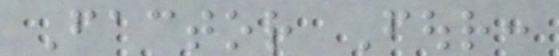Factor Four:
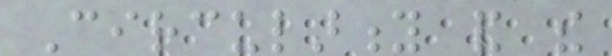Circularity and the
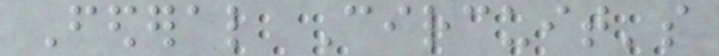Federal Circuit's
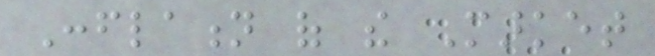Conflation of the Market
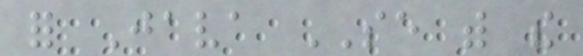for Java SE with the
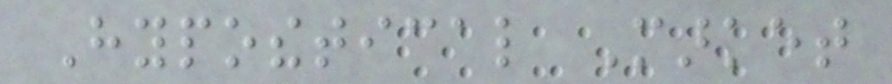Hypothetical Market
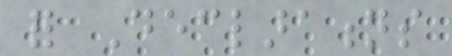for Declarations
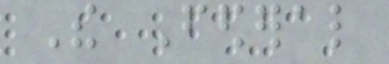The Federal
